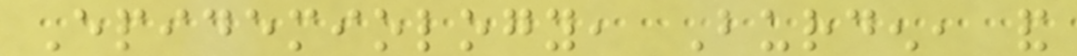Epidemiology, Burden, and
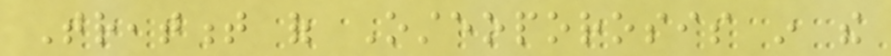Treatment of Osteoporosis in the
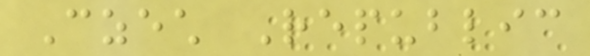Czech Republic
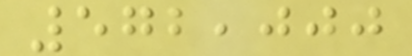572,000
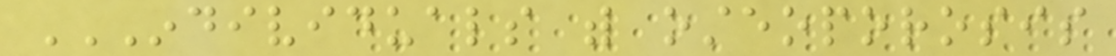INDIVIDUALS WITH OSTEOPOROSIS
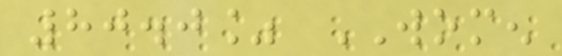80.0% WOMEN
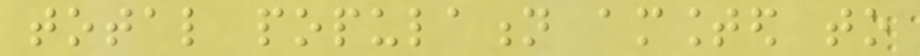total population amounted to
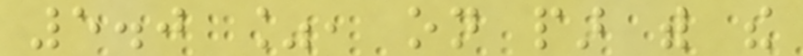5.0 %, on par with the
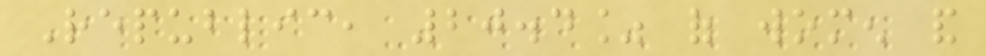Republic, 20.4% of women and
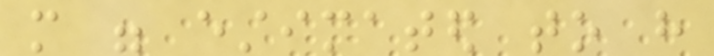more were estimated to have
